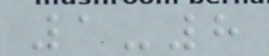1-8
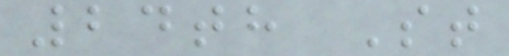24th St
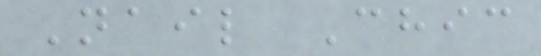Nail Chic
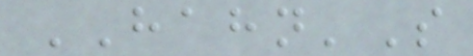HAHN'S
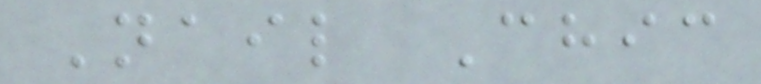Nail Chic
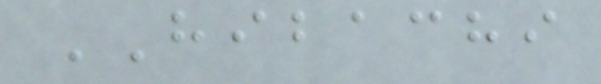HIBACHI
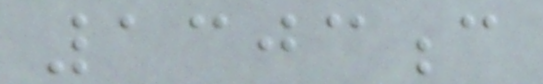1303c
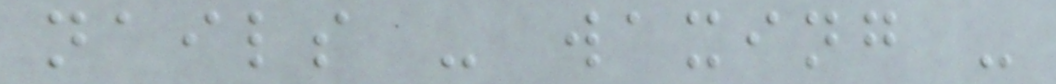nails - waxing -
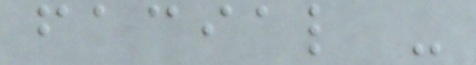facial -
